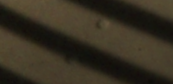A
